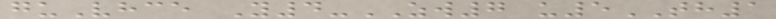guVhce Y4-ZW7 u5TH1
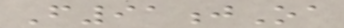F91jOa
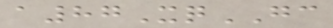a87XqGC
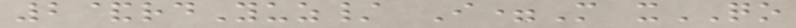2&rdYuz/ I=M xQO
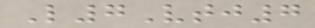L7Vtj7
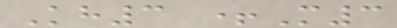Kh3 +M3
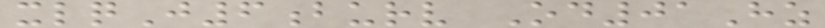xlqJ6burv Od01Hz
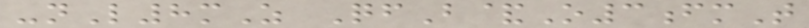-nL8mZ QfB&O3fmT
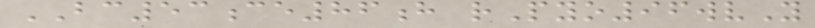BC53ce86h rPyo96wvY
